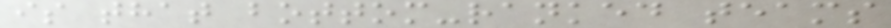is that bottom-ranked teams
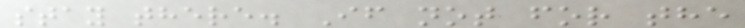stay there. If not for the
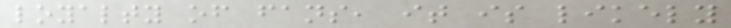loyalty of fans, it is likely
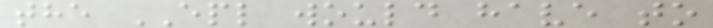the EPL would have to
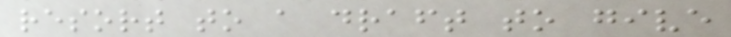resort to a draft to give
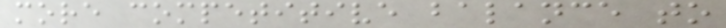more competitive balance to
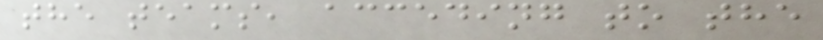the teams, acceding to the
